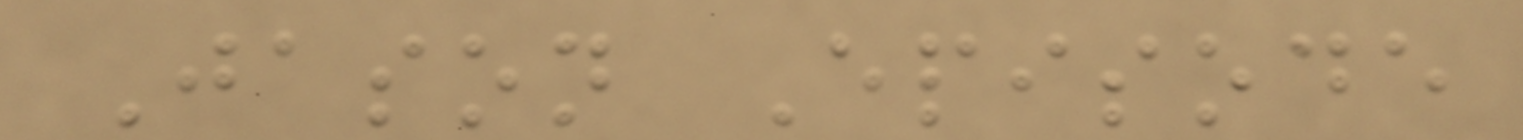Jason Episode
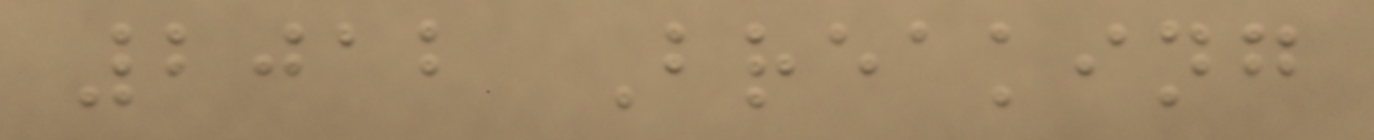2012 Breaking
